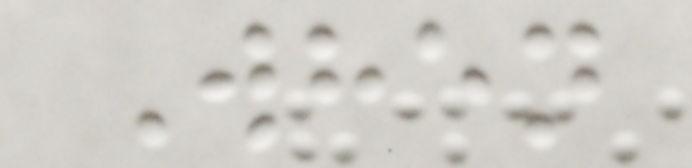When
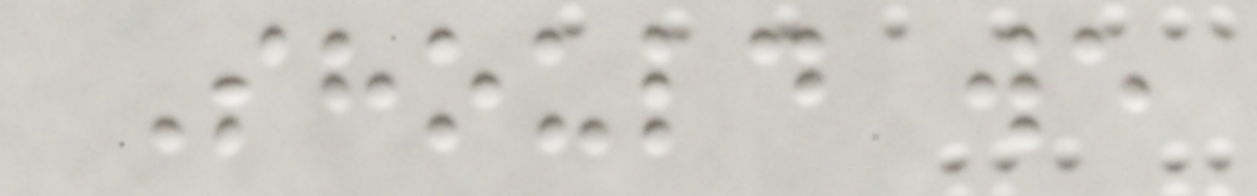Should we
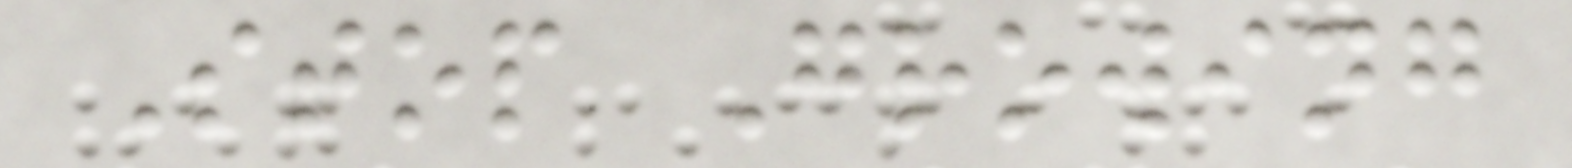Stop Growing
